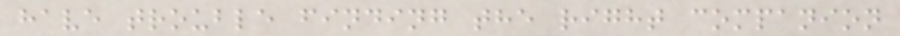have trouble finding the right companion
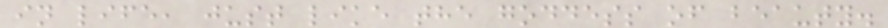in life, just like the goddess of beauty.
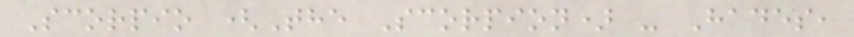Scorpio (The Scorpion) - Hades,
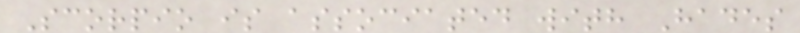Scorpio is associated with Hades
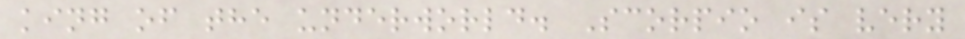king of the underworld. Scorpio is very
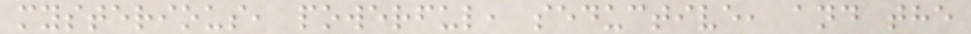mysterious, powerful, seductive, and the
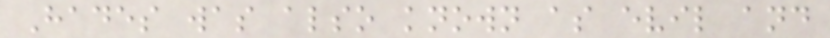Hades was also known as evil and
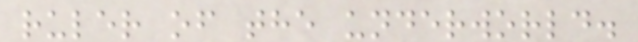ruler of the underworld.
